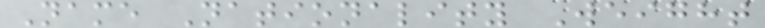Name Nationality Weight
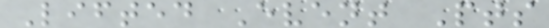Lifted Event Pts
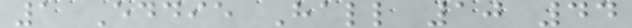1 Eddie Hall 10 44
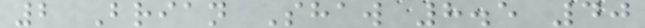2 Brian Shaw 8.5 40
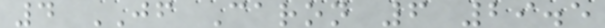4 JF Caron 6 29.5
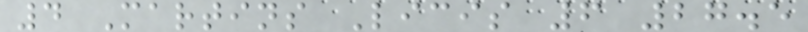4 Martins Licis 6 27.5
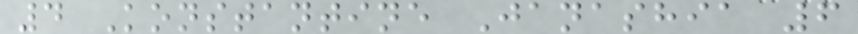4 Konstantine Janashia 6
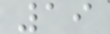19
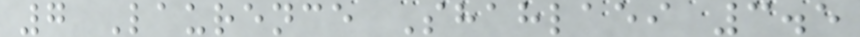7 Laurence Shahlaei 3.5
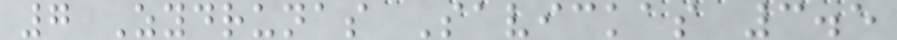7 Zydrunas Savickas 3.5
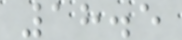18.5
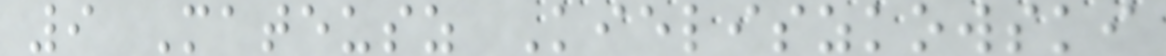9 Mateusz Kieliszkowski
